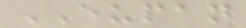EUPAN
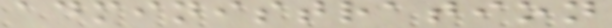administration
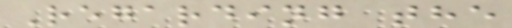Regarding the
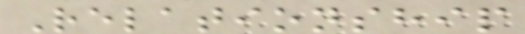Relationship
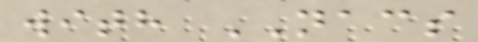with NACS
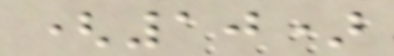(10)
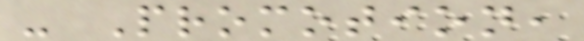- Promotion,
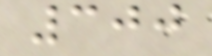300
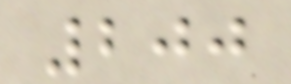200
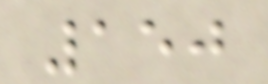150
